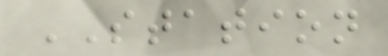STATION
